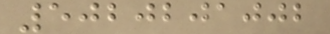5020201002
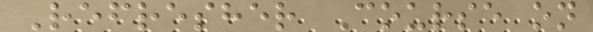Refresher Course on
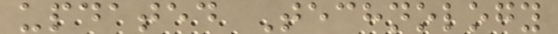updated Technology
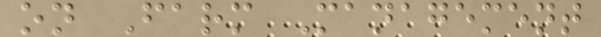on Farm Management
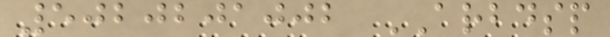5020201002 ARBDSP
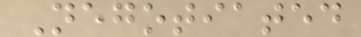Negotiated
